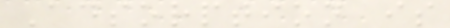Adsorption is
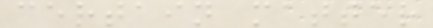certain matter
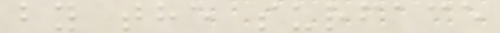by the surface
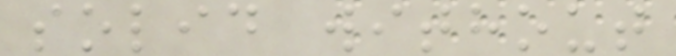solid without
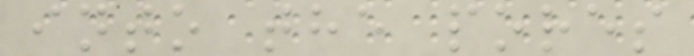into the pores
